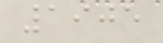1905
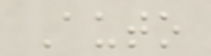Auto
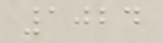1024
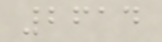2614
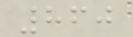860
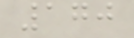170
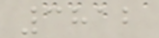3812
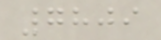7809
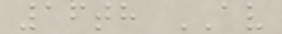16th AV
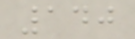140
